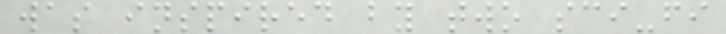was inspired by two sci-fi
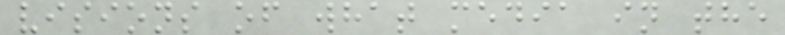visions of what media in the
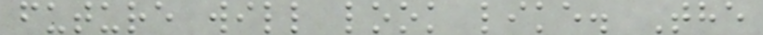future will look like. The
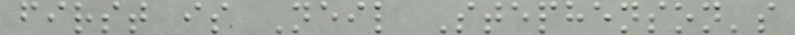first is Neil Stephenson's
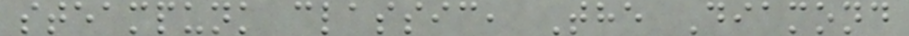steampunk classic, The Diamond
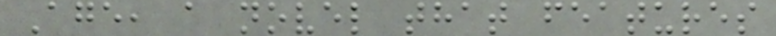Age, a novel that features
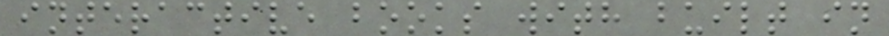interactive books with built in
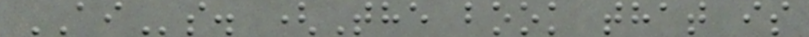AIs. (The book that is
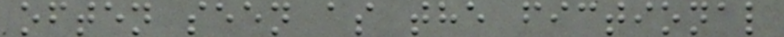often seen as the fictional
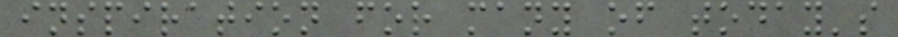inspiration for many of today's
